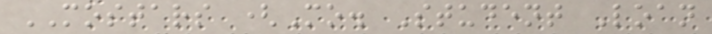MOSTARS (Mo. Student Loan
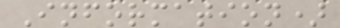Information)
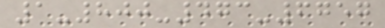1-800-473-6757
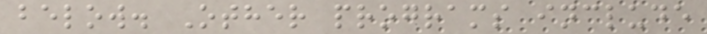below. Other programs include
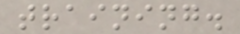training.
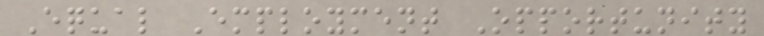Equal Employment Opportunity
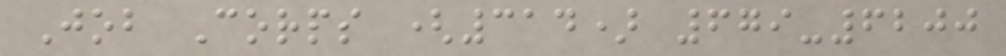Job Corps (314) 679-6200
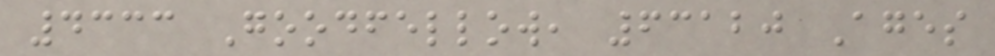4333 Goodfellow, 63120 Ages
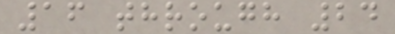16 through 24
